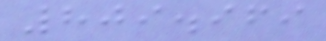809.969
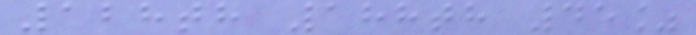128th 188th 45%
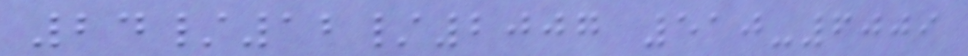24/12/2007 510-6009
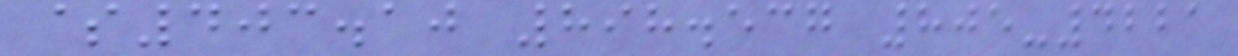$403.10 898.537 805-4221
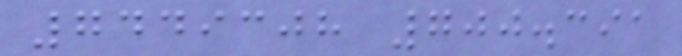7449308 700.391
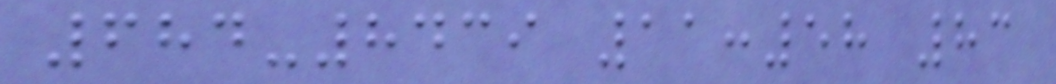684-8439 11:58 83
